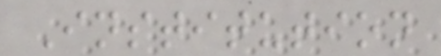Institution
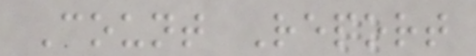Count Report
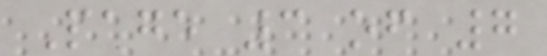Page 3 of 7
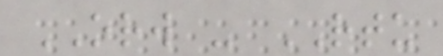ORW - RTU
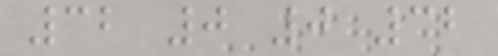32 0 0 32
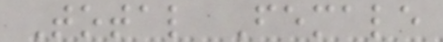Total Female
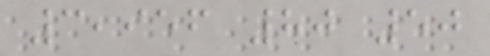3,956 80 50
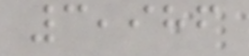3,986
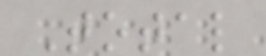Total
